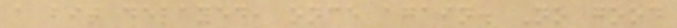a bit delayed, once again. No good
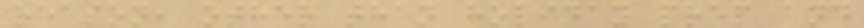reason, other than holiday prep and
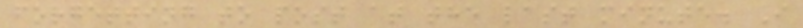forgetting to post at the last minute. I
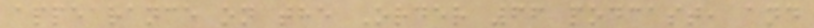appearance on the Order 66 podcast, and
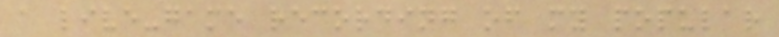a live-game recording of my popular
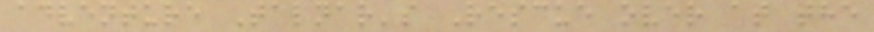adventure Talnar's Rescue over at the
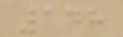148
